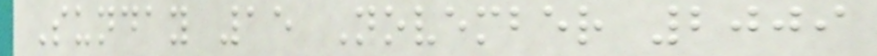Sunday 15 November 2009
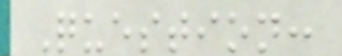Question:
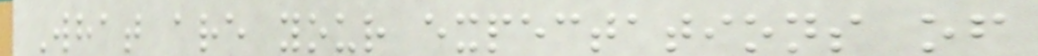What are your expectations of
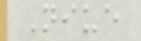Niue
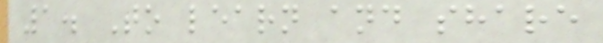1. To learn and share
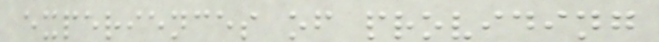experiences of providing
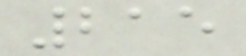215
